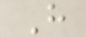H
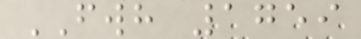FWH 1759
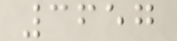3657
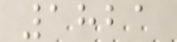1821
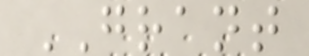GRANT
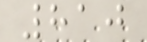810
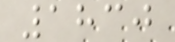1830
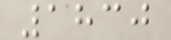1830
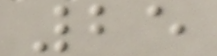25
